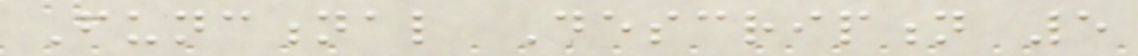Functional Description 5
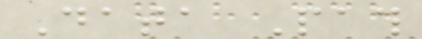Data Path
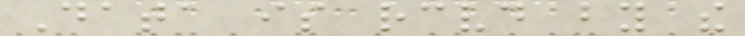Data is received by the
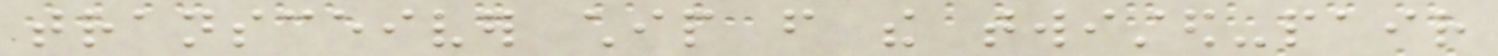transceiver chip from the twisted-pair
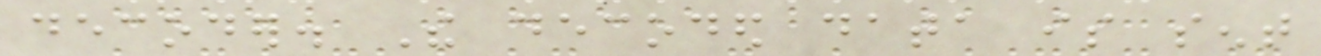decoder. The decoded data is sent
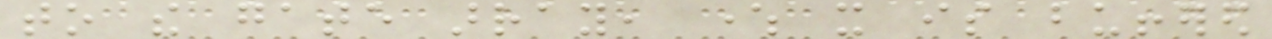to the gate array, where it is buffered
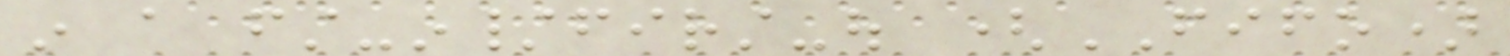in a first-in/first-out (FIFO)
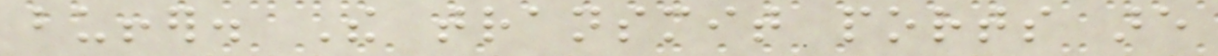buffer. The transmit ports are
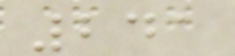241
